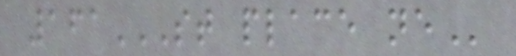161ST PLACE NE
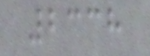2338
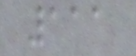111
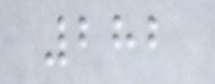282
